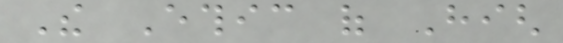The Ethic of High
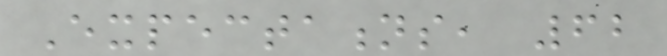Expectations, 62
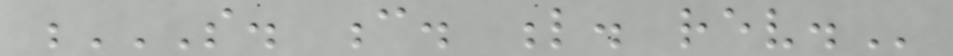S. C. L. REV.
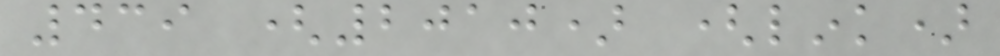439 (2010) (link)
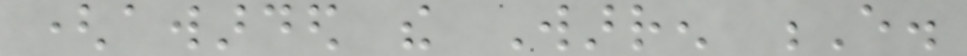(awarded the Warren E.
